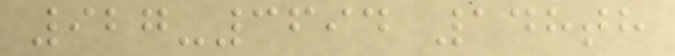927-3694 148th
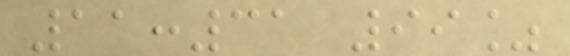11:31 99%
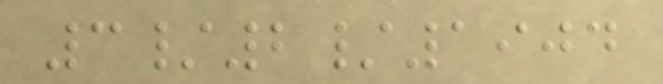3/2/1904
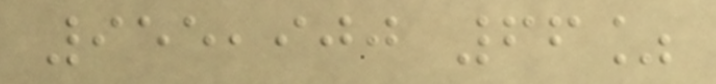955,900 66%
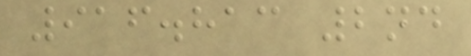916.813 2nd
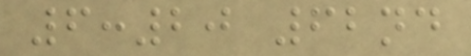6:20 62nd
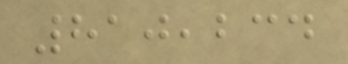810,234
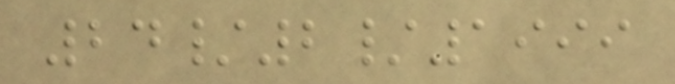24/2/1999
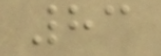83
